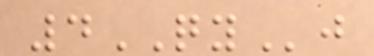4QYj
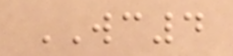WC4
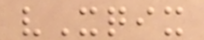vXqix
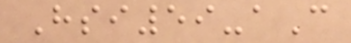Hsi59-aC
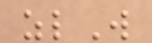zlW
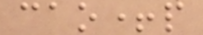cao+p
